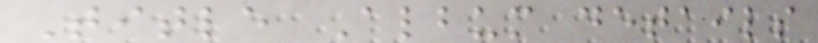Title Album details
